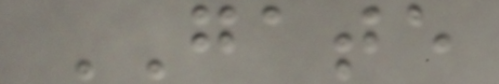GATE
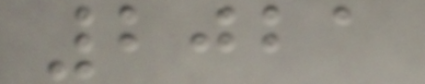2021
